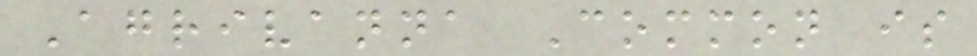Agrivanna Common is
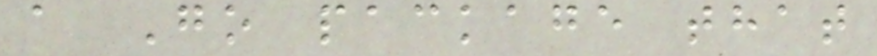a Go package that
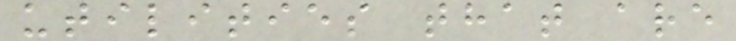utilities that are
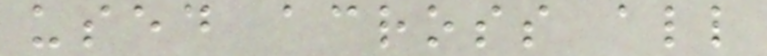used across all
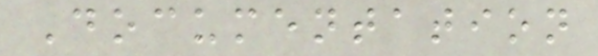Documentation
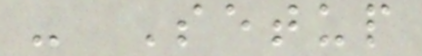- Setup
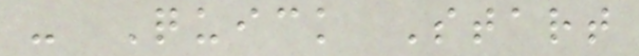- Quick Start
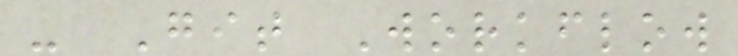- Git Workflow
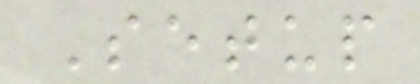Setup
